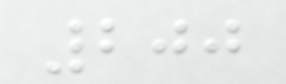200
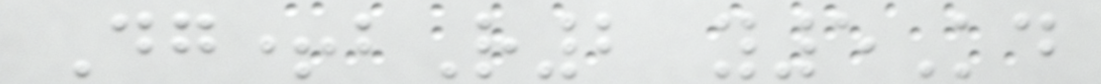Dg+bR2 y5Kd
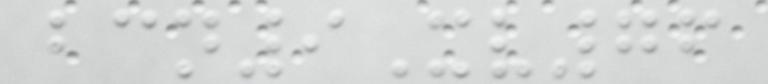bcn9Xv76
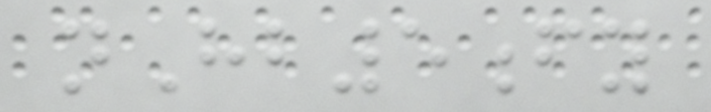nHb5fy
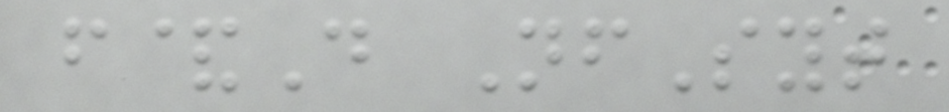f&D NfSyt
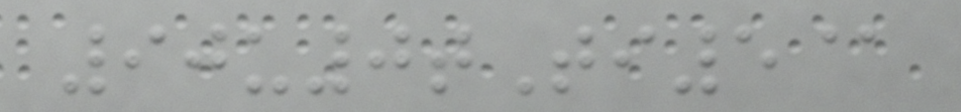90u0tTi5@
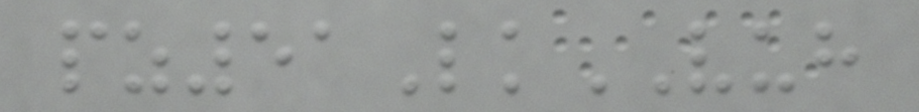pz51LkVUH
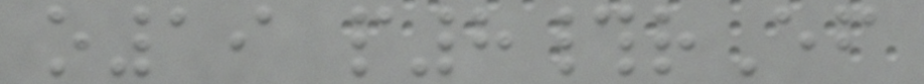o19 p8#rEf
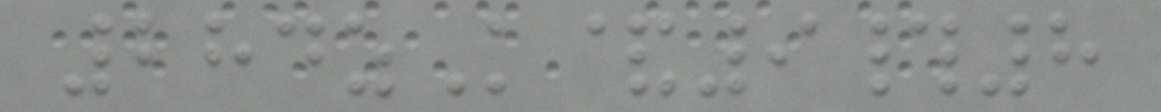284zK&9#8
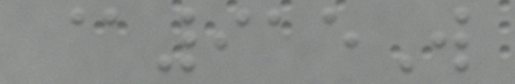@915W
